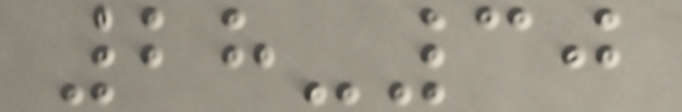28-30
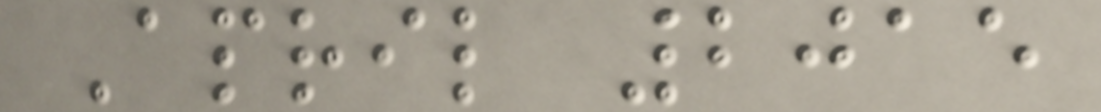April 2015
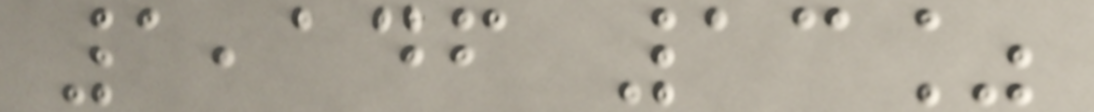1,146 13%
